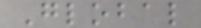Global
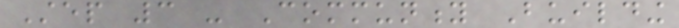Step 3 - Community Building
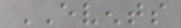EVENTS
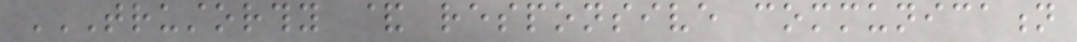TRUSTORTHY & RESPONSIVE COMMUNICATION
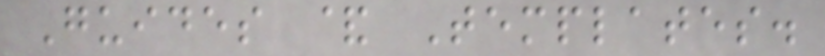Guides & Templates.
